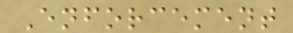Enforcement
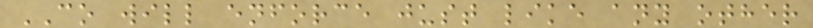CO will enforce just like any other
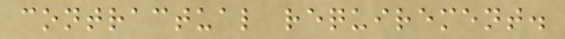contractual requirement.
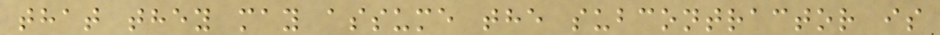that they may assume the subcontractor is
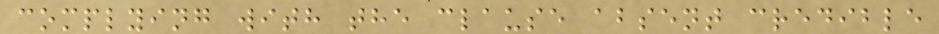complying with the clause absent credible
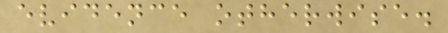evidence otherwise.
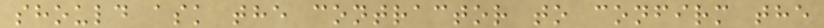should ask the contractor to confirm the
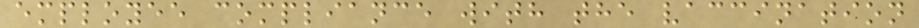employee compliance with the vaccination
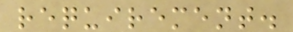requirement.
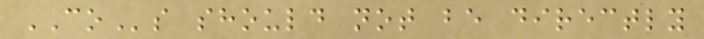COs should not be directly
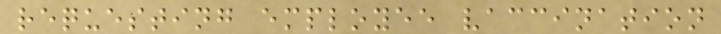requesting employee vaccination
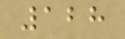128
